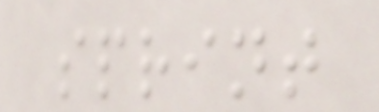sprint
